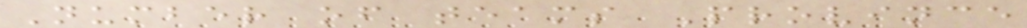Number of teams Province
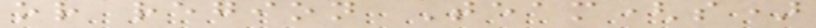or region Team(s)
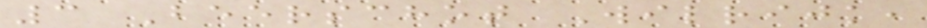3 Beerschot Wilrijk,
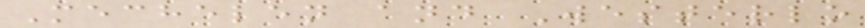Mechelen and Westerlo
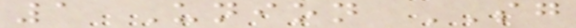1 Union SG
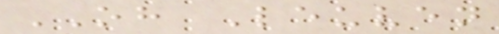OH Leuven
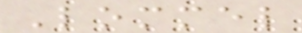Lommel
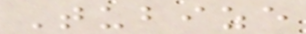Tubize
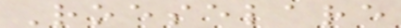Roeselare
